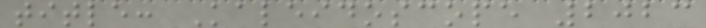title: Kaleidoscope 2023
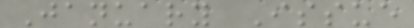January Issue
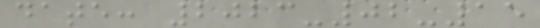date: 2023-02-15
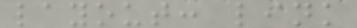layout: link
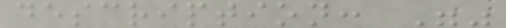description: ""
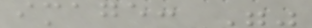image: ""
